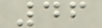46
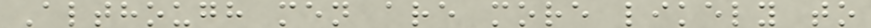Although men are more likely to
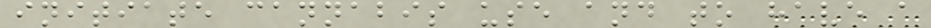initiate cannabis use and to have a
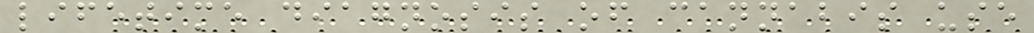lifetime diagnosis of cannabis use
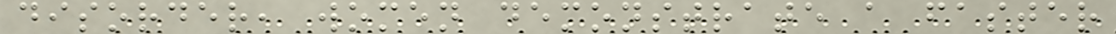disorder, women demonstrate a faster
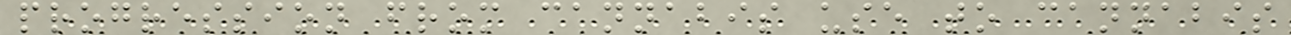progression from cannabis use to cannabis
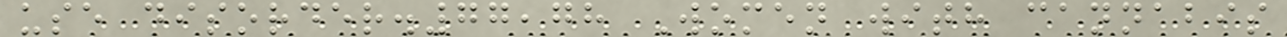use disorder.77,78 Women with cannabis
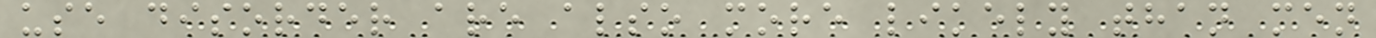use disorder are also more likely than men
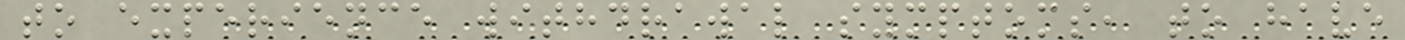to experience withdrawal symptoms, to have
